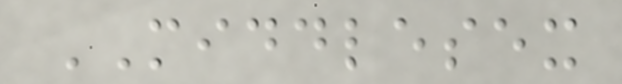MIDDLESEX
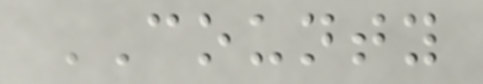COUNTY
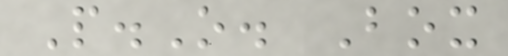P.O. Box
